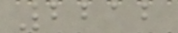2212
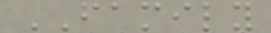FAMILY
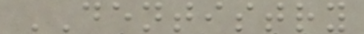DENTISTRY
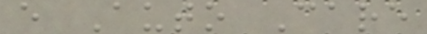e Auto Care
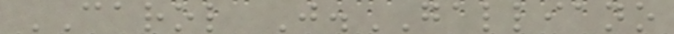CAROL J.GALLIANO
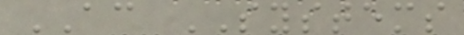AC SYSTEMS
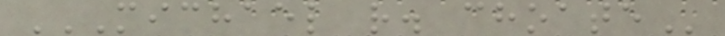MICHAEL R. CHOATE
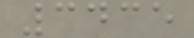3435
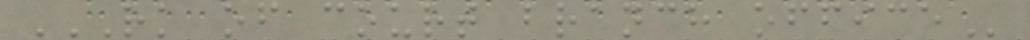RK OF COURT BRANCH OFFICE
